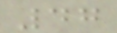47
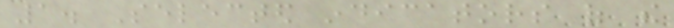1. Selected indicators of the
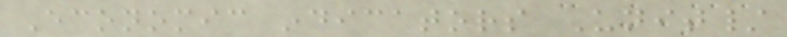Economic indicators Unit/
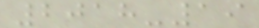2018-19
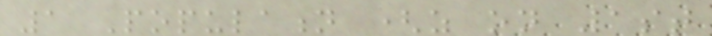1 Population (as on 1st
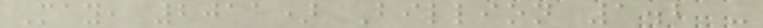May, 2011) Billion 1.2 -
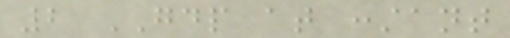2 GDP at constant
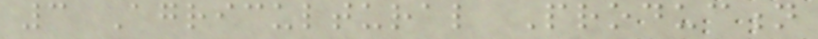3 Agricultural Production
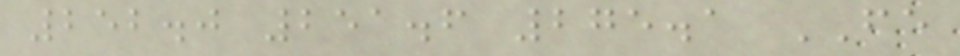252.0 251.6 275.1 FE
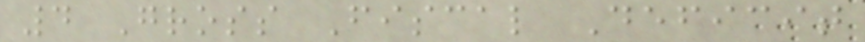4 Gross Fiscal Deficit
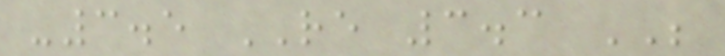-3.5 RE 3.3 BE
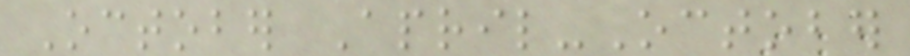October April-October
